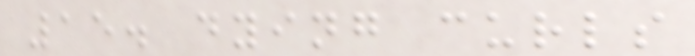15. dying curls
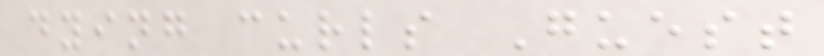dying curls Guest
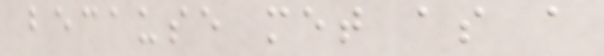because met as a
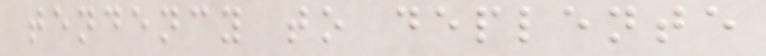tendency to deplente
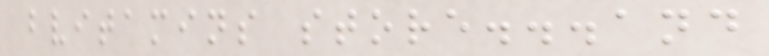bvitamins store...and
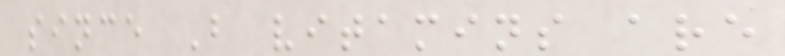since B vitamins are
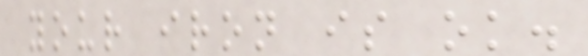your iron is ok.
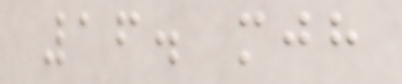16. mjh
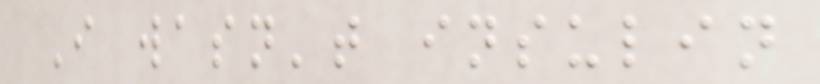I wasn't insulin
